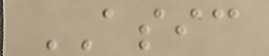ASIC
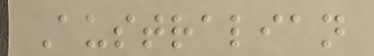Australian
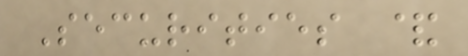Securities &
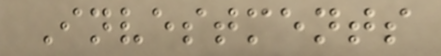Investments
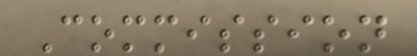Commission
